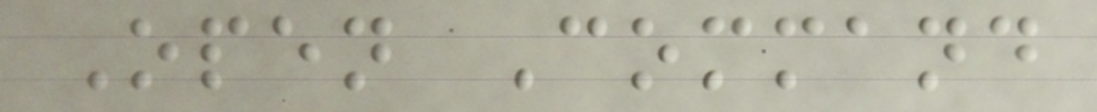Open Command
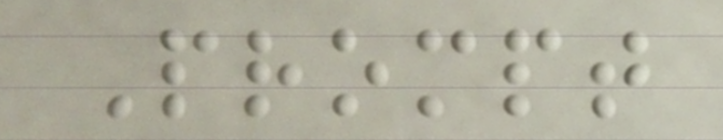Prompt
